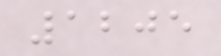1205
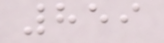859
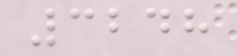3248
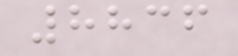8836
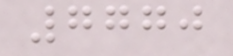7770
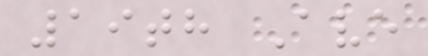19th Ave
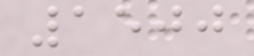1500
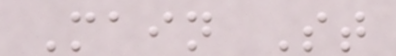Main St
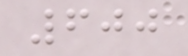600
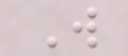W
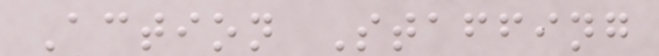Action Staffing
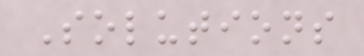Solutions
